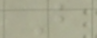B
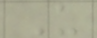U
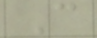C
